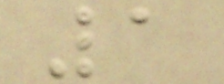1
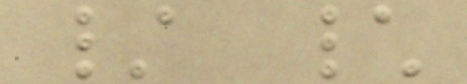/ \
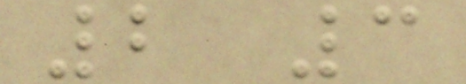2 3
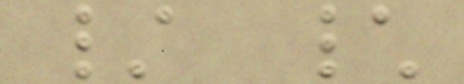/ \
